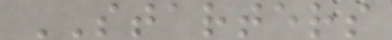STARTERS
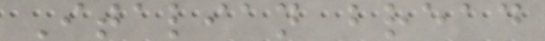Italian bread
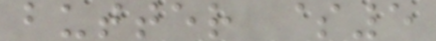butter $5
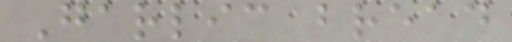Garlic bread
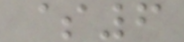$6
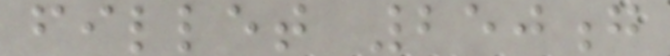fillet 250g
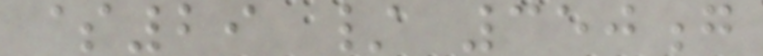$29 / 350g
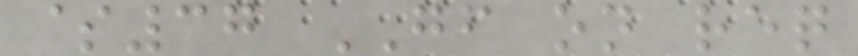$37 GF on req
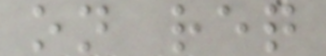on req
